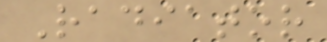Radiator
